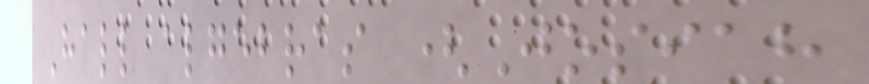Hall algebras (Josiah
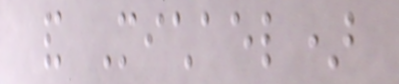and Michael)
